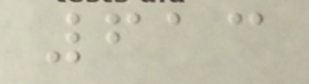613
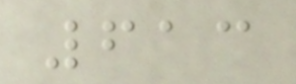613
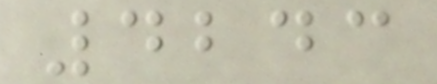4243
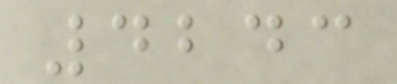4243
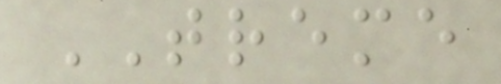TREME
